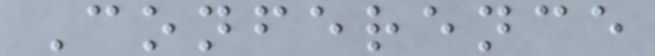Conference
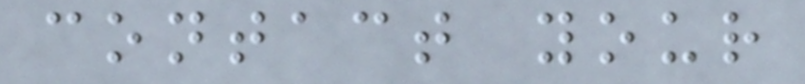contact your
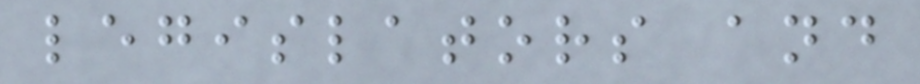legislators and
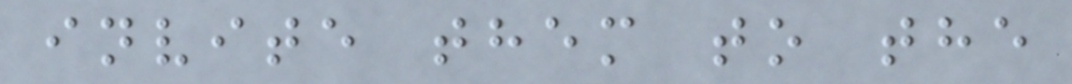invite them to the
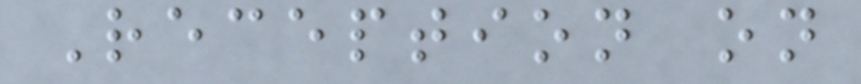Reception on
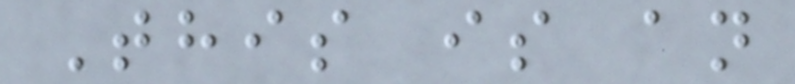This is an
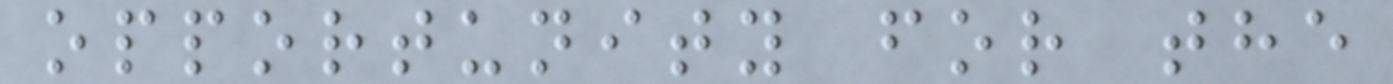opportunity for the
